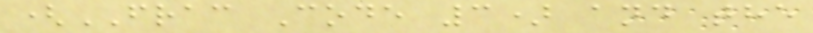(FRAC Code 3) and the
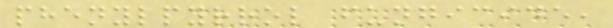phenylpyrrol fungicide,
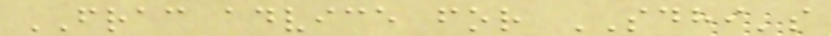FRAC advice for SDHI's
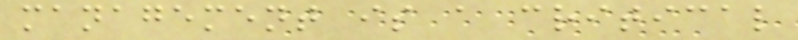management is a critical
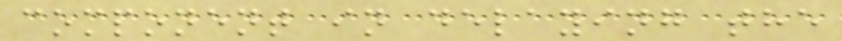component in delaying the
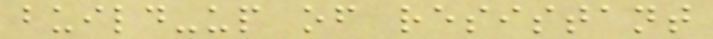build-up of resistant
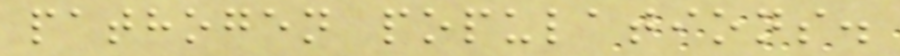pathogen populations.
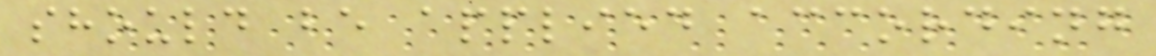should be applied according
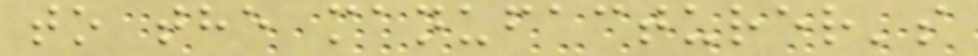to the manufacturer's
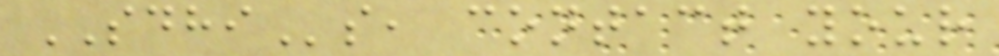SDHIs, contact your
